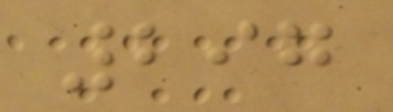297
